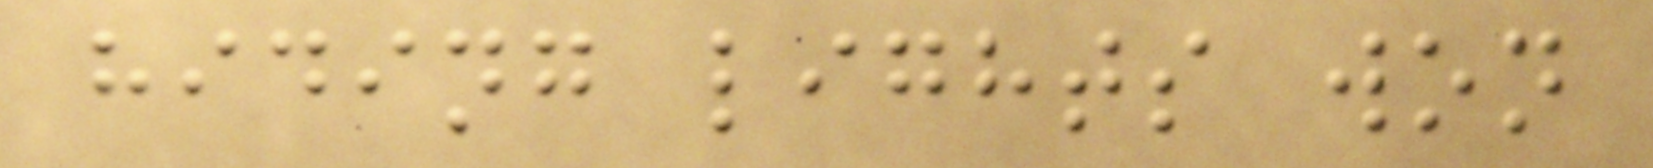hiding lights won
